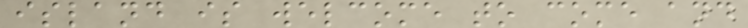island is welcome to come and
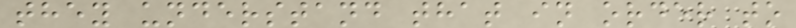they understand that in order to
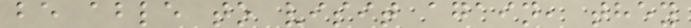be able to visit again, they
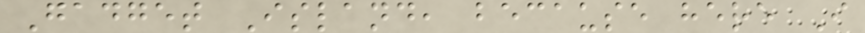Gadget Island, because here I
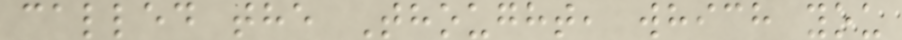called the Thought, which you
